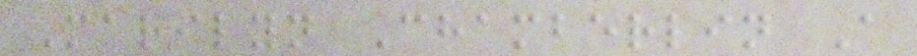Marilyn Chamberlin A
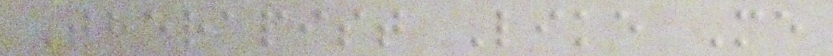Therapist Like Me
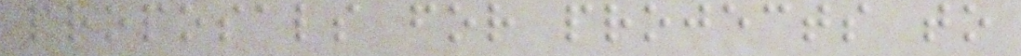proposals for projects to
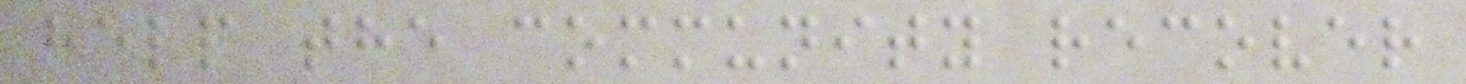help the community recover
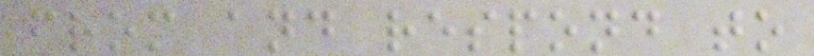from and respond to
